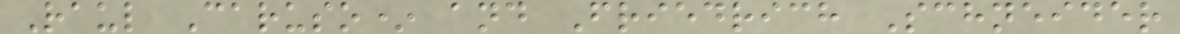Raul Caruso* and Friedrich Schneider
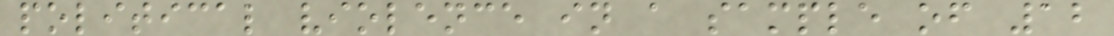political violence in a sample of 12
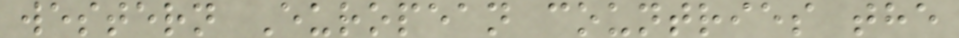western European countries the
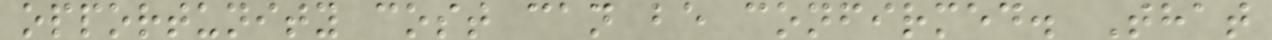opportunity cost can be confirmed. That
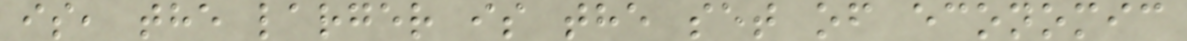is, the larger is the set of economic
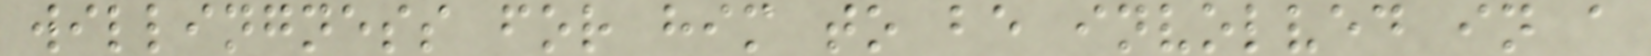willingness for him to be involved in a
